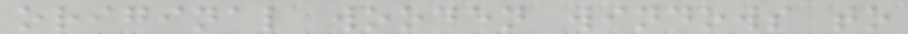original wooden windows to
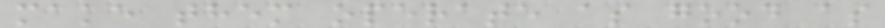make them operate as good as
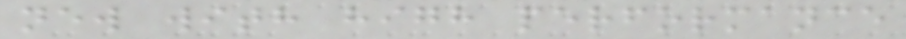new with high performance
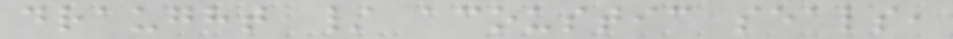draught / acoustic seals,
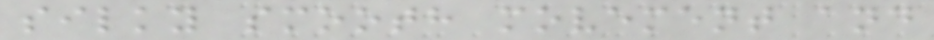silky smooth movement and
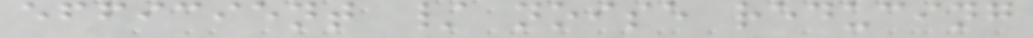efficient / noise reducing
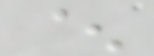^
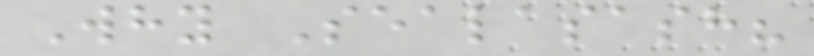Why Sealasash?
